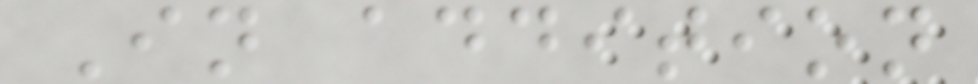In addition
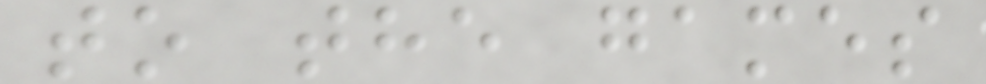to the games
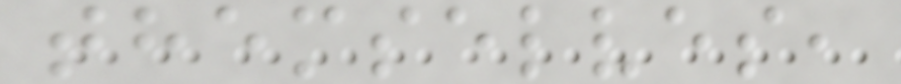themselves,
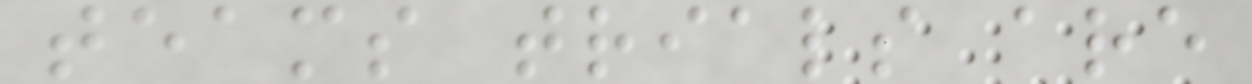teams trials are
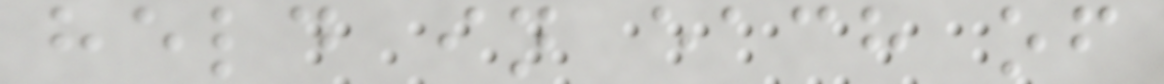held in each of
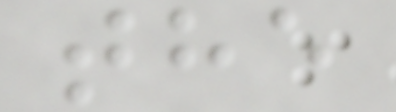the
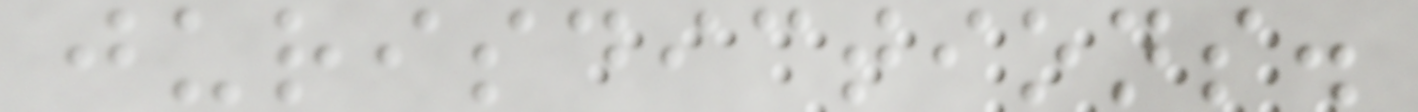jurisdictions.
